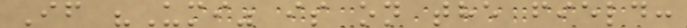If "Umi" is on the field:
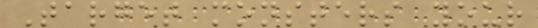Target monsters your
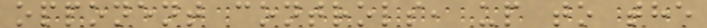opponent controls, up to the
